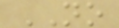NO
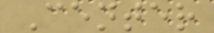Center
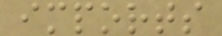imports
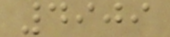4909
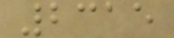2315
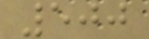500
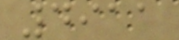4911
